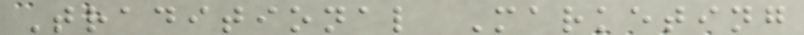Traditional Marketing
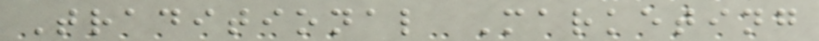Traditional Marketing
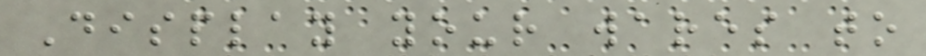Display your wares to
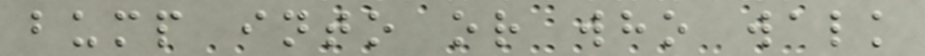bump into or who walk
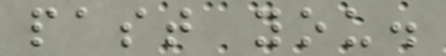past you.
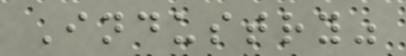Industry"
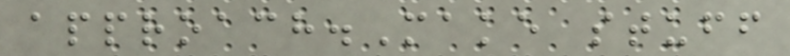approach.Make stuff
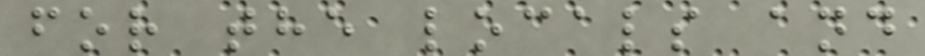for the locals and
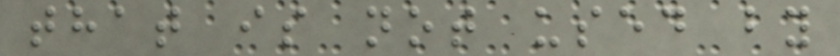that is not used by
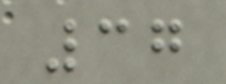37
